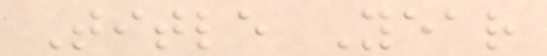Title Year
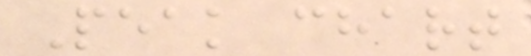Peak chart
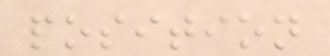position
